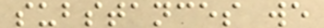substances we
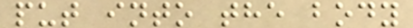put into the body
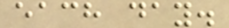each day.
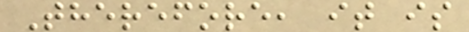Therefore, it is
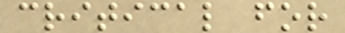critical for
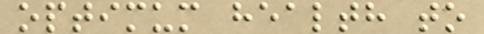optimum health to
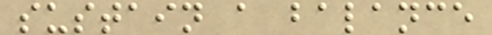sustain a balance
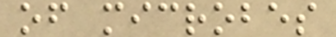of microbes
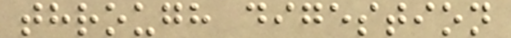through digestion
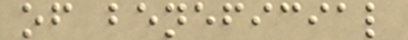of beneficial
